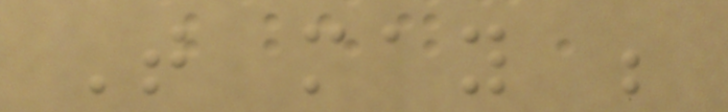That may be
